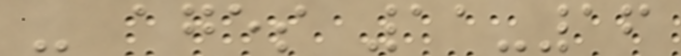- ages 11-16
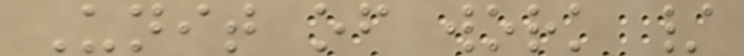Unit of work /
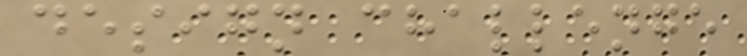design challenge
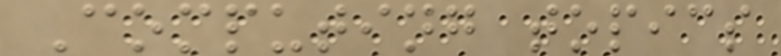Computing topics
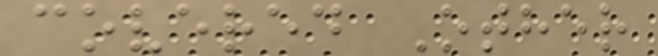covered Other
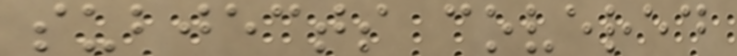subjects covered
